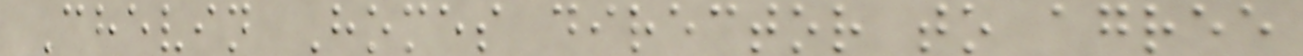Chevin Homes director to agree
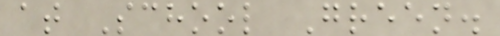at School Green.
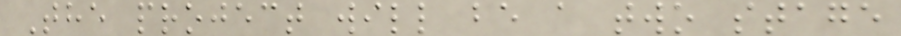The project will be a two stage
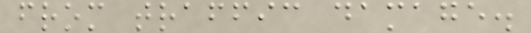from traffic damage.
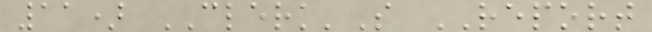11) CLERK'S REPORT
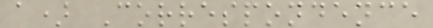a) Correspondence
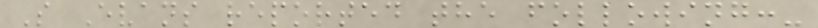S Evans reported the following:-
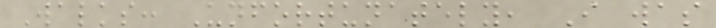Walks: Unfortunately, I was
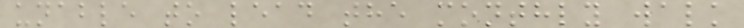unable to lead the monthly walk
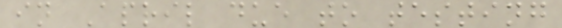in April due to testing
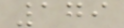179
